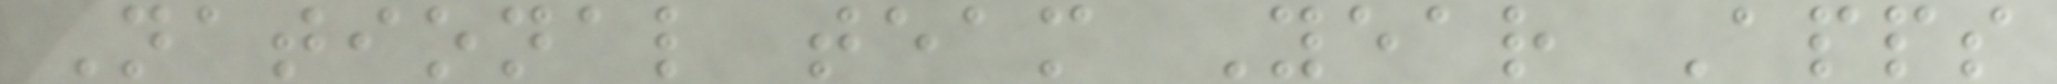National team Year Apps
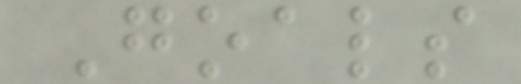Goals
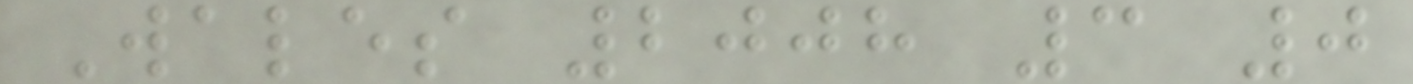Wales 2008 3 0
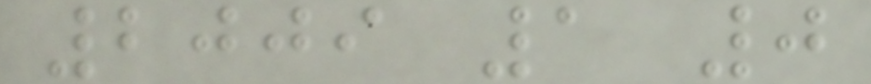2009 1 0
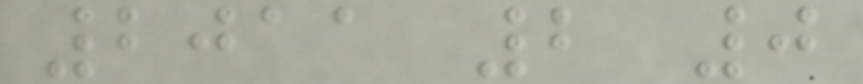2011 2 0
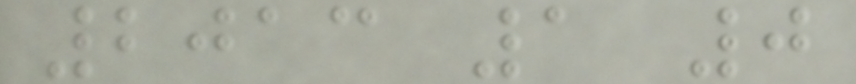2013 1 0
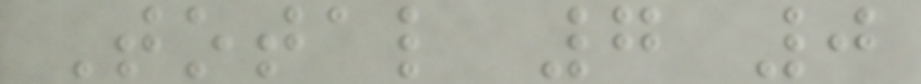Total 7 0
